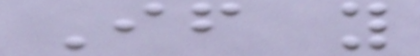If you
